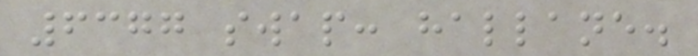6377 swap: hallane.
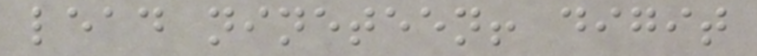lead nineteen! digit
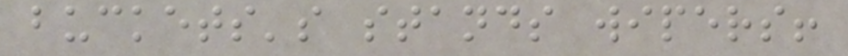buckets's stands wipers!
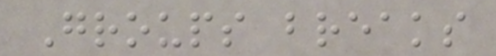Groups breaks
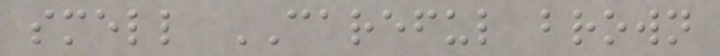smell CAREFUL brown
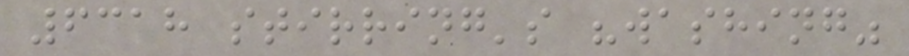6318 stirring's "washing"
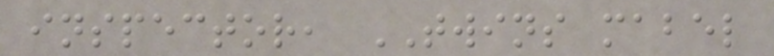inspector, TWINS mabel
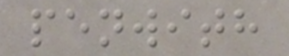penwith
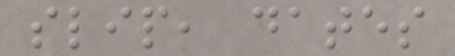slip, dates
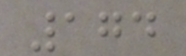174
